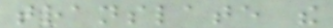translate the
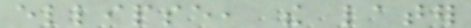ellipse, the later
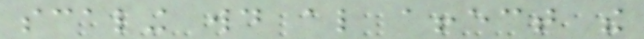scaling would also affect the
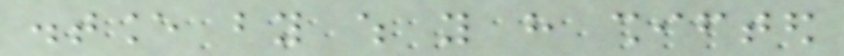distance by which you have shifted
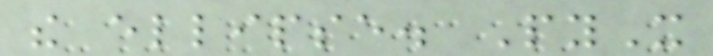the ellipse. PyX
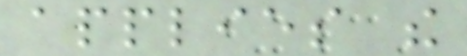applies the
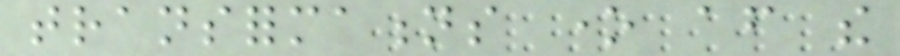transformations one after the
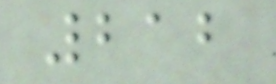212
